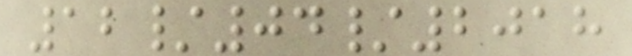12/04/2018
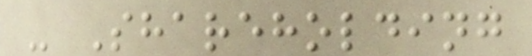- Shareholding
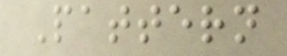Pattern
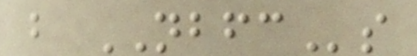b NBFCs
